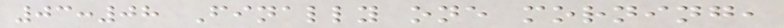03:08 Finally one morning,
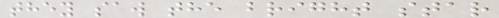they saw the bright star
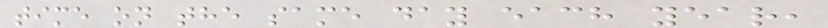time on the same day each year,
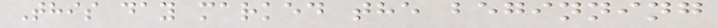This day marked the beginning
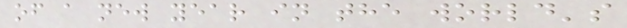of a new year in the world's
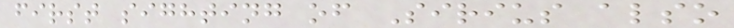first sighting of Sirius also
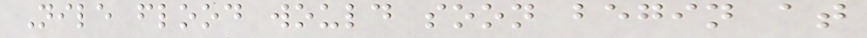Nile flood would soon begin at
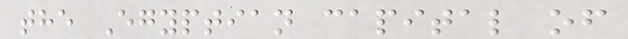the Egyptian capital of
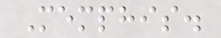Memphis.
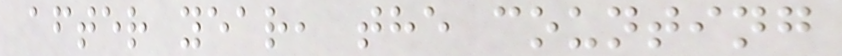after year, the counting
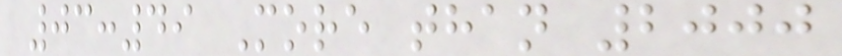03:49 More than 2000
